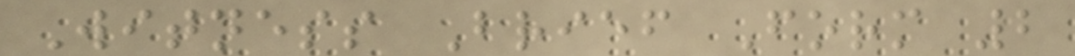Witness Brief Form 2
